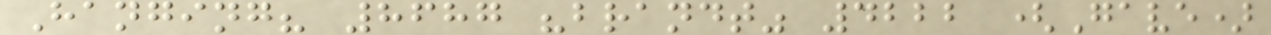Hanging? 8687 "brandt" 4222 (Gave)
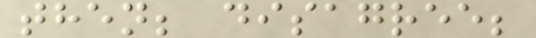then; disagree;
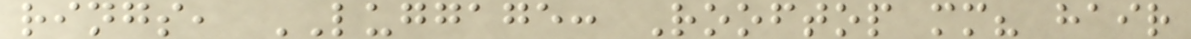rings, LUGGAGE: Rooftop mm? hair
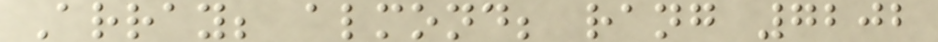Array; almond; rang 7202
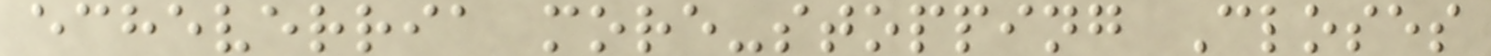echeverria more-stopping Closes
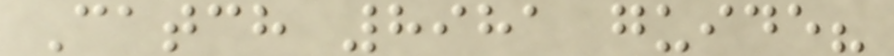Catch 8981 guide?
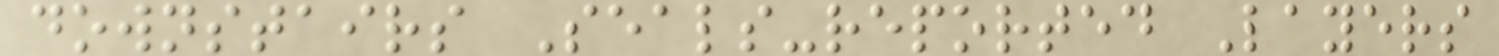downstairs Seals-reported Layers
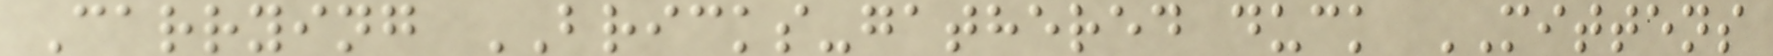Carrying BRICKS-gathered duck MITTENS
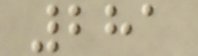281
